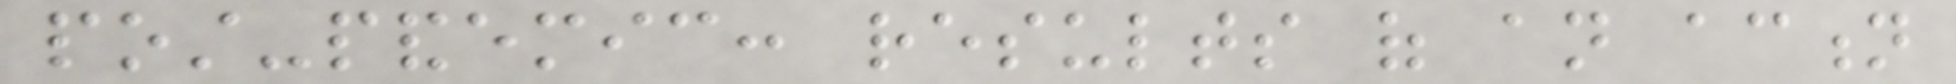post-pandemic: results of an action
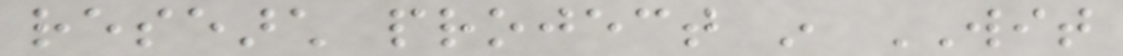research project in WIT
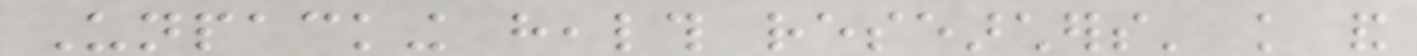Unpacking health researchers' knowledge and
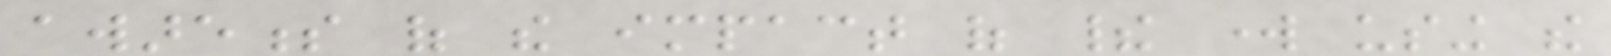awareness of the impact of their work using the
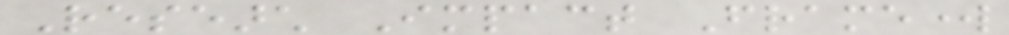Research Impact Framework
